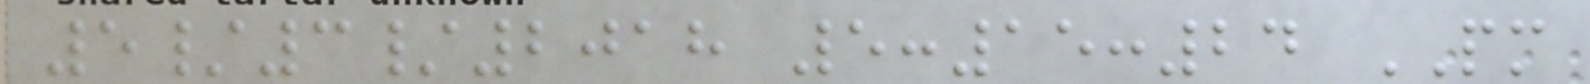5/3/2018 5:15:24 PM
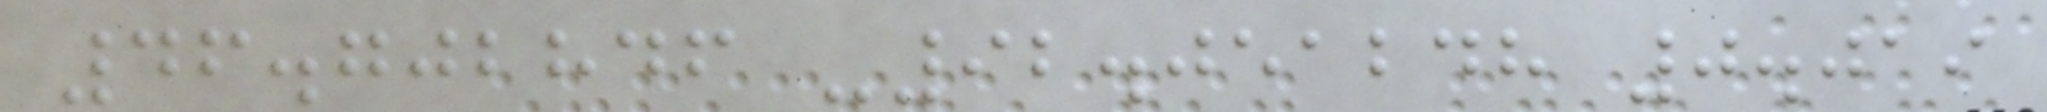46.702846 -92.051248 0.019
